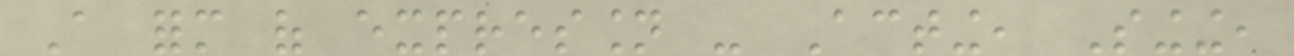A form of expression - Acting, Singing,
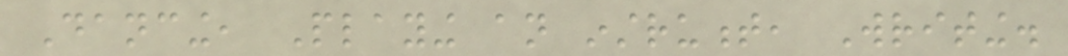Dancing, Playing an instrument, Writing.
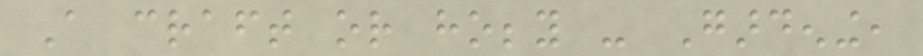A craft or hobby - Gardening,
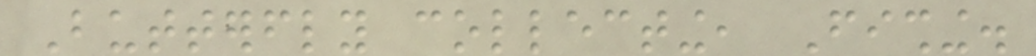Butterfly collecting, Fishing.
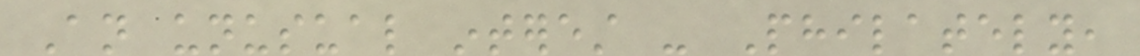An unusual interest - Philately,
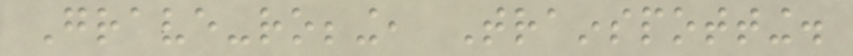Grave-robbing, Trainspotting.
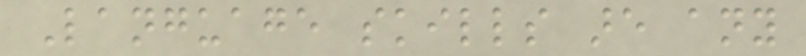Language skills are any
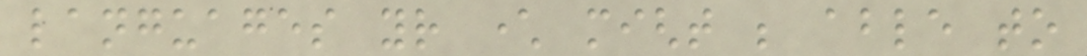languages your character might be able to
